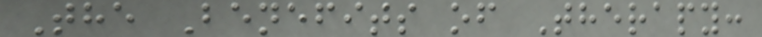The Benefits of Therapy:
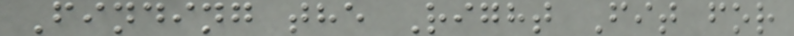Finding the Right Fit for
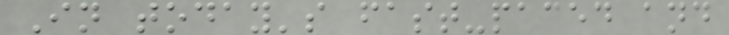In today's fast-paced and
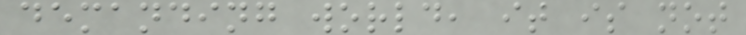demanding world, it is not
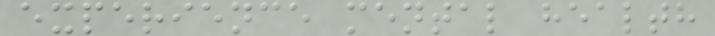experience mental health
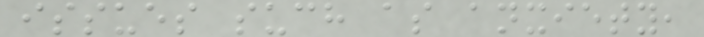issues such as anxiety,
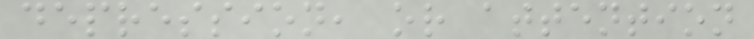depression, or attention
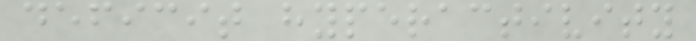deficit hyperactivity
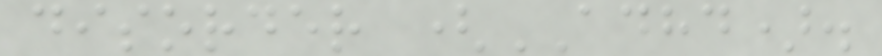disorder (ADHD).
